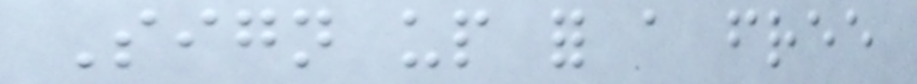Sign up for a free
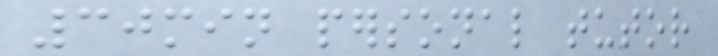30min personal tutor
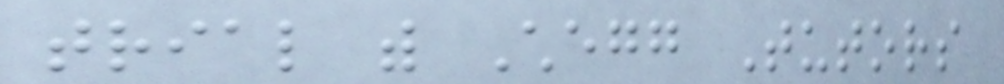trial with Chegg Tutors
